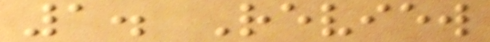1. Review
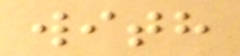with
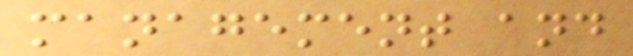management and
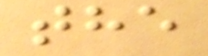the
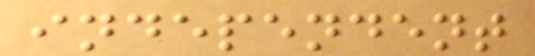independent
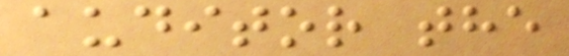auditor the
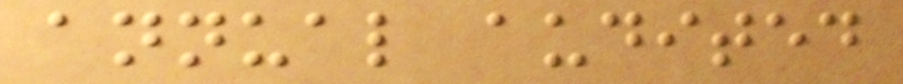annual audited
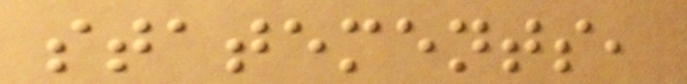statements,
